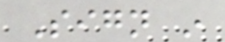Sign in
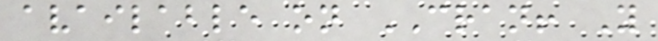available on CRAN! You
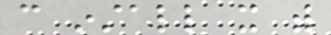can install it with
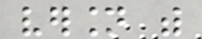version with
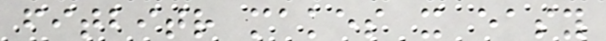fitbitr makes it easy
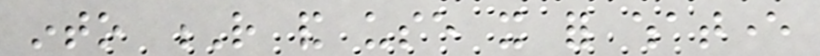into R and use it for whatever
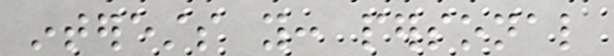interests you: personal
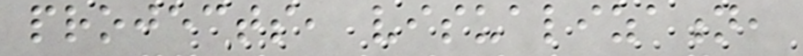projects, visualization,
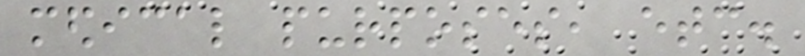medical purposes, etc.
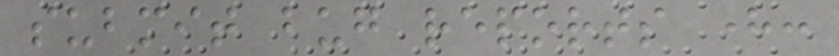submit bug reports here:
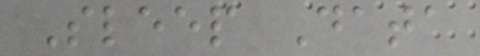Sleep Data
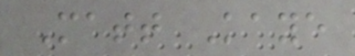Matt Kaye
